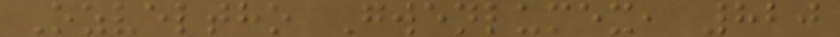Ozveltho Gwenlumex, 820
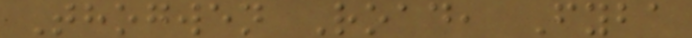Thogwen Road, Fyba
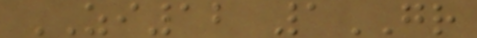ZI12 1GR
